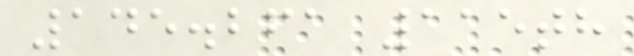145.261 115th
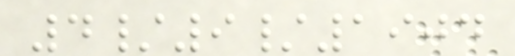4/9/1904
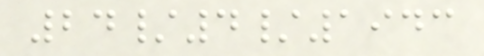24/4/1943
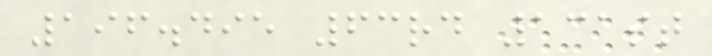196.495 63rd 131st
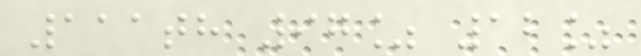111th 97% 12%
